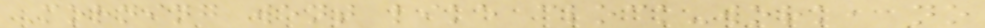Morning went like clock-work, no
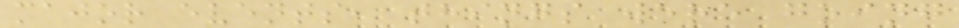major events, things were going
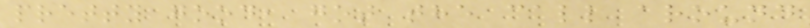pretty good, got the call around
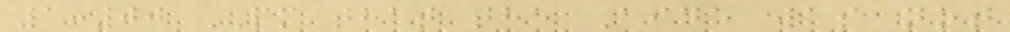1:00 PM that the Aide was not
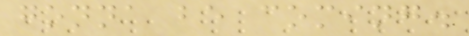gonna be coming.
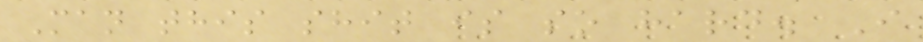Man this shit is so hard. I
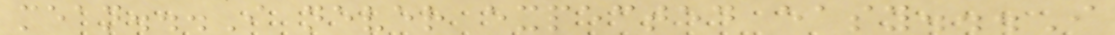mean...I never expected easy...I
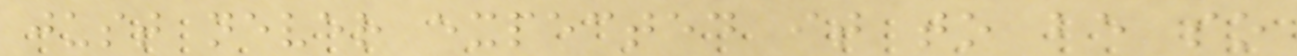just never expected it to be so
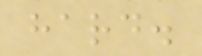hard.
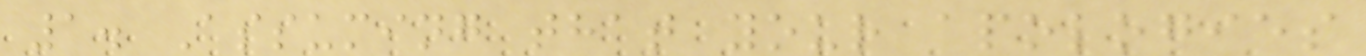1. Assuming that your apologies
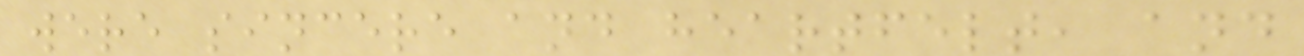were sincere and heartfelt, and
